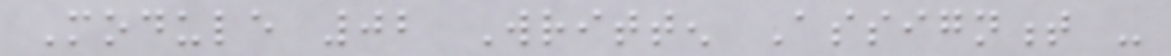Module 02 Written Assignment -
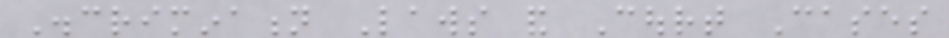Discrimination Laws and Court Cases
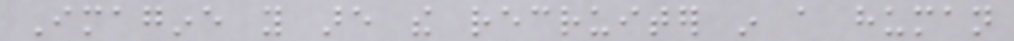Imagine you are the recruiter in a human
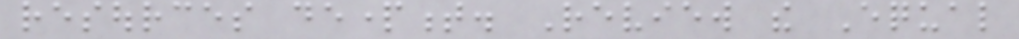resources department. Review the Equal
